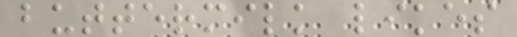buttermilk likes
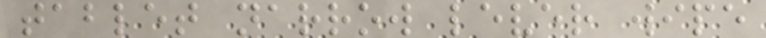tablet narrow lever wipe
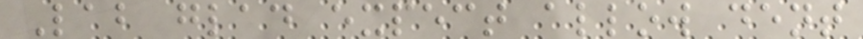Lab glad expect allow dent
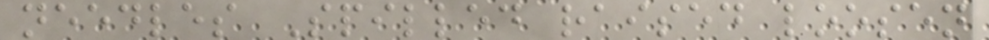needles Spilled raised loosen
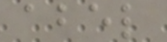abel
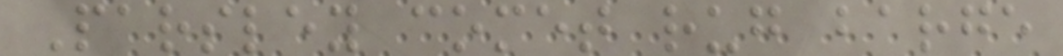Parsley comet rug barge
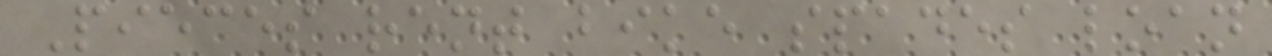Pieces rent bike spades loan
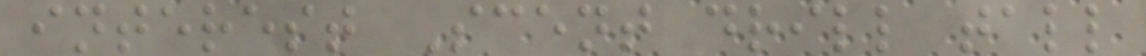interest Scent drill tall
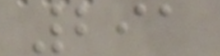291
